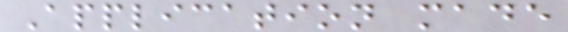Application made
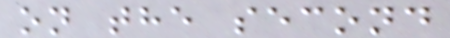on the second
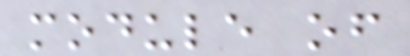module of
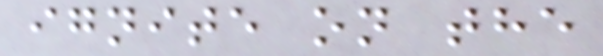ignite on the
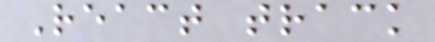React track
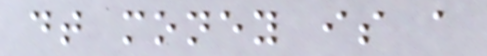dt money is a
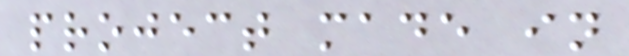project made in
